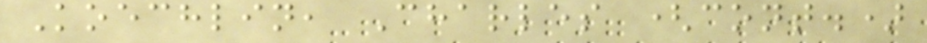Koechlin, Charles (cont.)
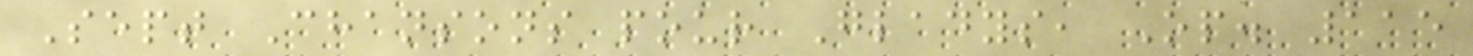Sept Chansons pour Gladys, Op. 115
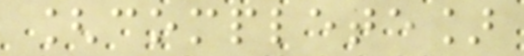[complete]
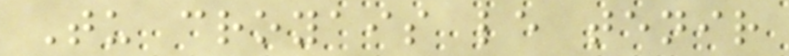Tu croyais le tenir
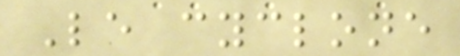Le cyclone
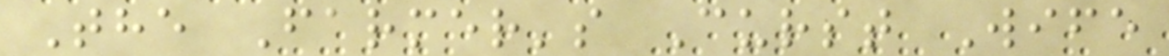The Farmer's Curst Wife
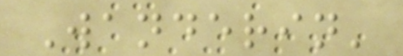Wanderin'
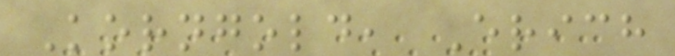Korngold, Erich
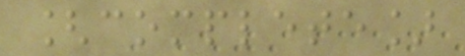[complete]
